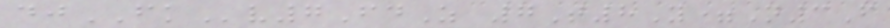djFKv7FdZ 7T8Y=N3F
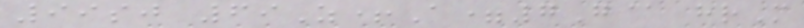99sj 69Z+A=7G@ hrM
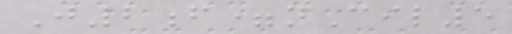J2f=nCil5
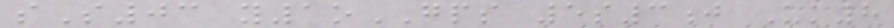sS03 y1oGPS 5s3j Uk8
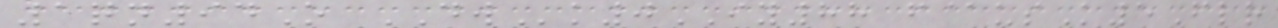1qn94O DWk0IY88 f@usK5Flr
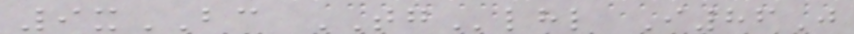9xBC TGlhl I86J
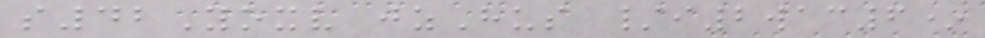s42Yoxv jzHus /i2wac6*
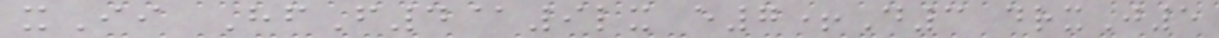xIi HfF4@9lx e7+D3 drxJ5
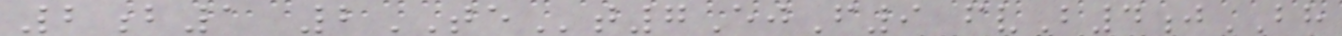2b1 2TEt7EjF9 fvB4jBH
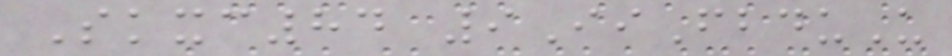Skxc84 9IiFbduU
